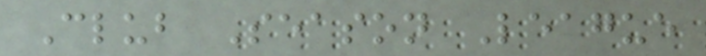Club Season League
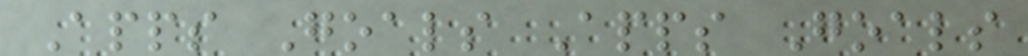Apps Goals Apps Goals
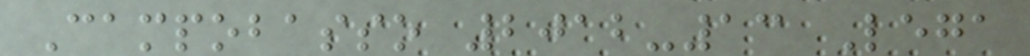Campobasso 2012-13 Lega
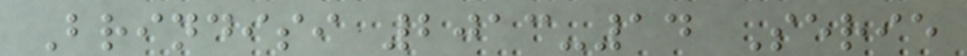Brindisi 2013-14 Serie
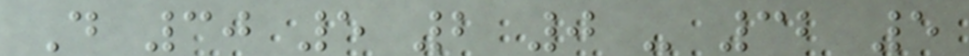D 30 5 2 0 - 32 5
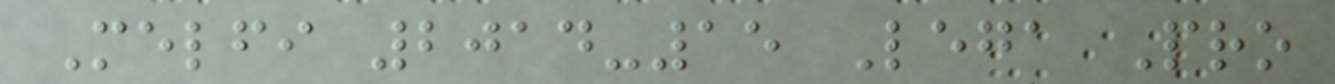Melfi 2014-15 Lega Pro
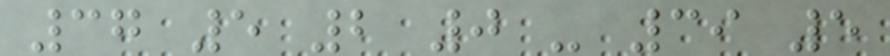37 5 2 0 - 39 5
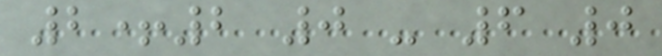2+2 0 - 6 0
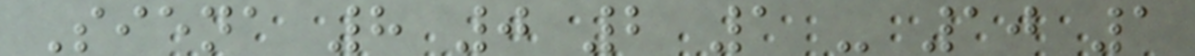Siena 8 0 2 1 - 10 1
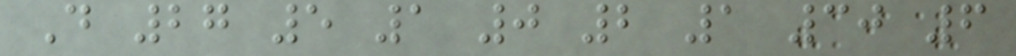D 27 5 1 0 2 1 30 6
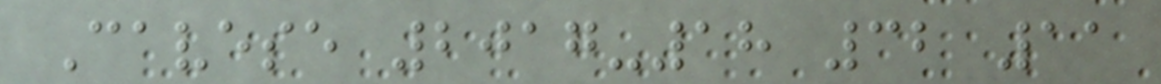Cavese 2017-18 32 11
